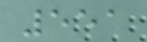551
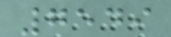7549
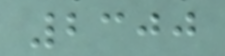2300
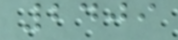2409
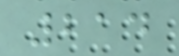214
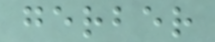gerber
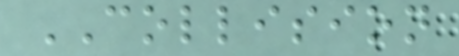COLLISION
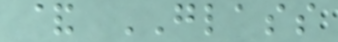& GLASS
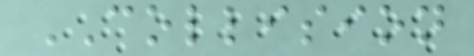COLLISION
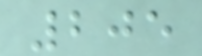205
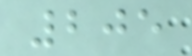205
